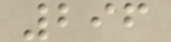296
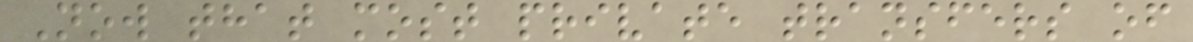Now that most private transfers of
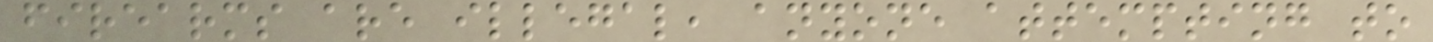firearms are illegal, anyone attempting to
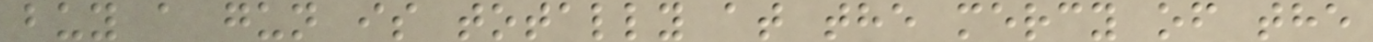buy a gun is totally at the mercy of the
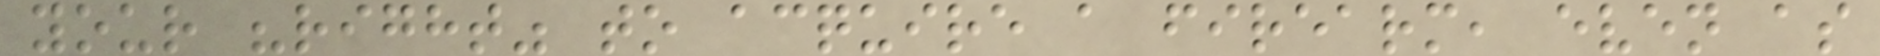your "right" to acquire a firearm, even as
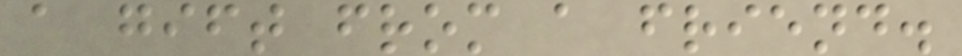a gift from a friend.
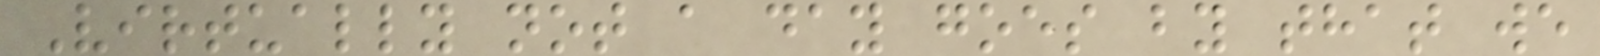Virtually not a day goes by that we
